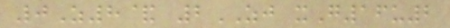0Z8& 2ZJ xG16u2
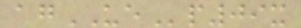agUEp09x
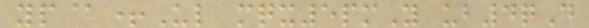yp@+Ul mqx5pmY ub4qD
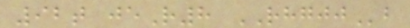92t jeR8 RHGJJb
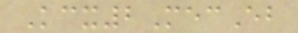Kcx2MecEb
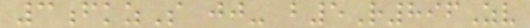3fkzS jj- b5R896Zv
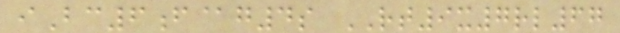iBc6f@g4s RT9x7rl67
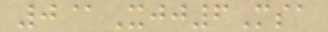0@Xjj6Msa
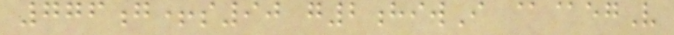776g+s90 g2hiwI @@egV
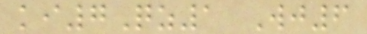ki7Qz1 Wj6
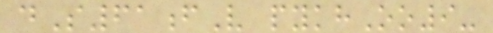dS61fV pykhOo9-
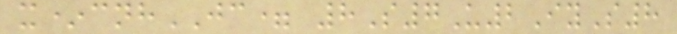x*cnhJC= 8S7U2IyS8
